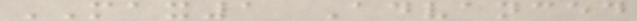MAX1 Advanced
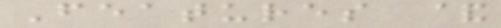Features &
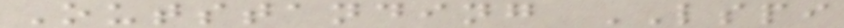Outstanding LSPI
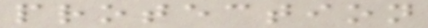protection
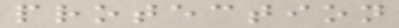protection
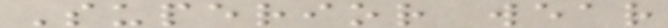Superior wear
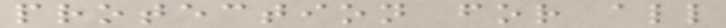protection for all
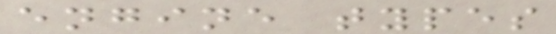engine types
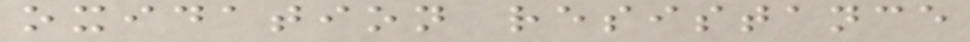oxidation resistance
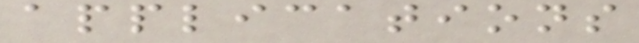applications
